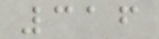316
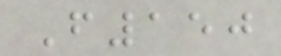F150
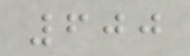600
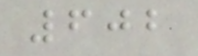602
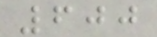600
